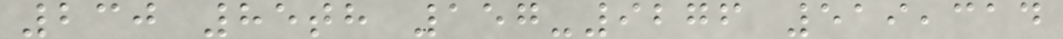230 85th 157-9276 519,314
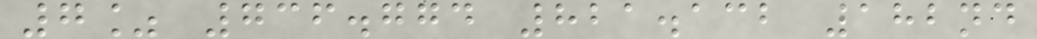7% 736.774 821.132 182nd
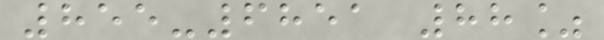855-6851 88%
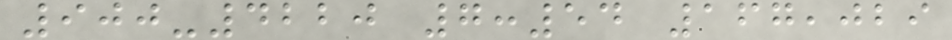900-4220 7:54 167,029
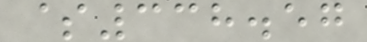$338.57
